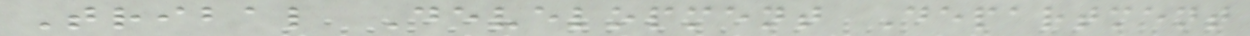Tribal Development Department
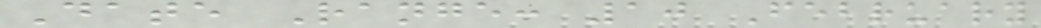Date Range: 10 February
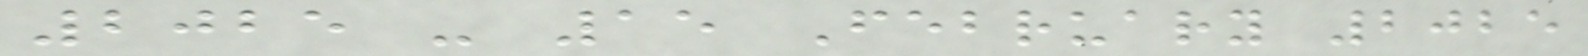2025 - 15 February 2025
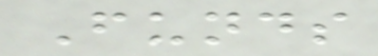Funds
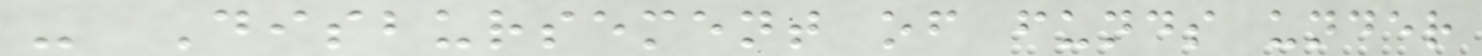- Disbursement of funds under
